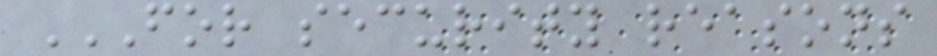FOR SECURITY REASONS
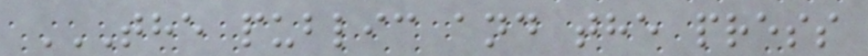THE PUBLIC AND THE PRESS
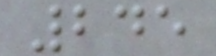245
